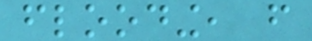flooding, from
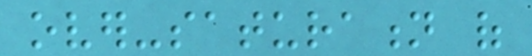over-saturation of
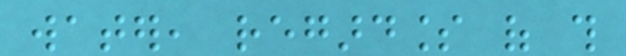water, regardless of this
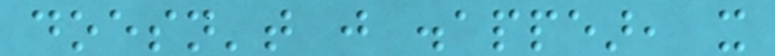doesn't just disappear, it
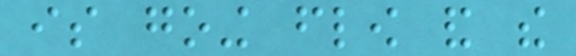is going flow and the
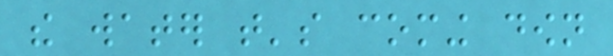the water that's coming down
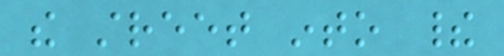the street into their
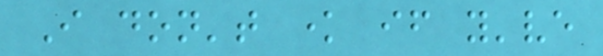I don't know if you've
